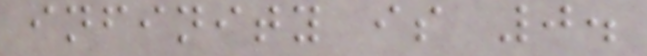infinity is 0.
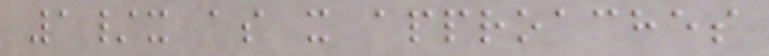1/x as x approaches
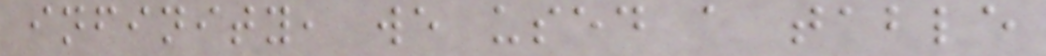infinity, we used a table
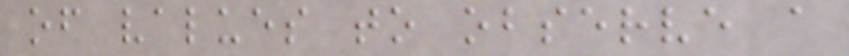of values to observe a
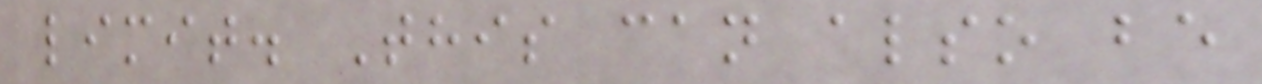limit. This can also be
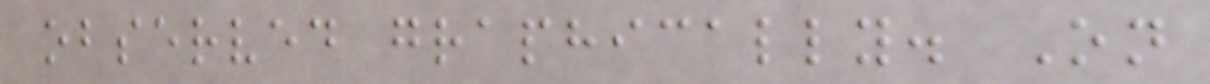observed graphically. On
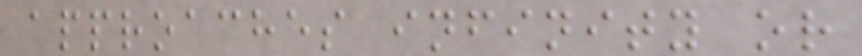approaches infinity or
